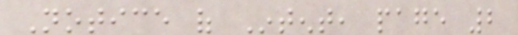Notice of Intent, page 2
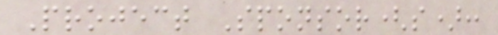Project Sponsor(s):
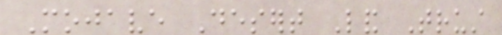Mojave Desert Land Trust
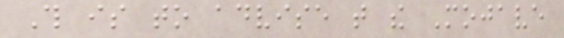This is to advise that the Mojave
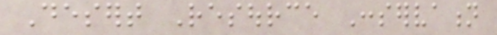Desert Resource Conservation
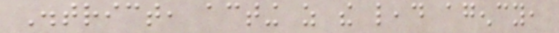District, acting as the lead agency,
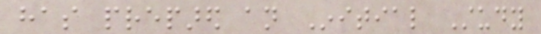has prepared an Initial Study
